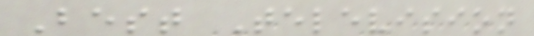Best Television
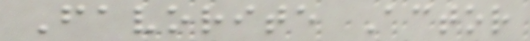Favorite Actor
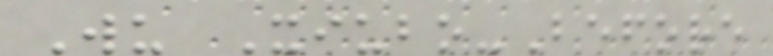Wu Xiubo-Before
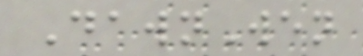DawnWen
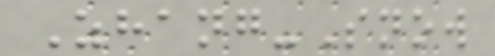Zhang-Snow
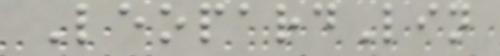LeopardLin
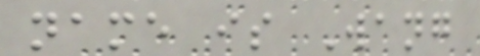name is Wang
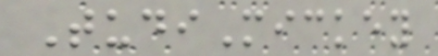TudiMickey
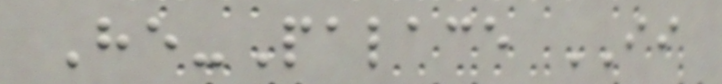He-Palace II
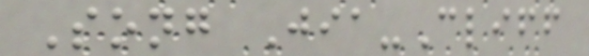Song Jia-Cliff
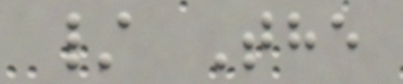/ The
